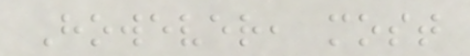However, most
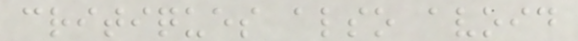critiques also avoid
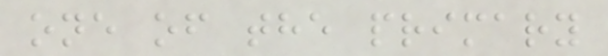one of the primary
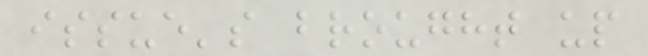issue's brought up
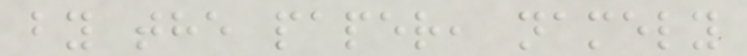by the paper, namely
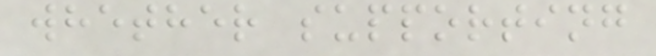whether supporting
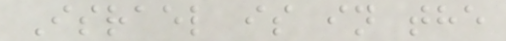Israel is in the
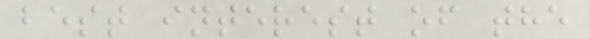best interest of the
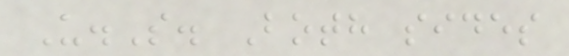U.S. Both sides
